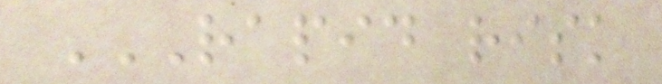RAPID RISK
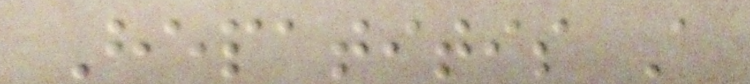Hepatitis A
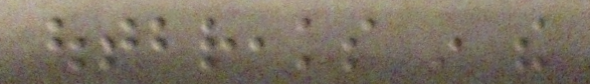outbreaks in the
